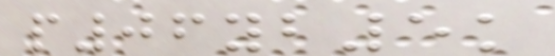p06yb5k
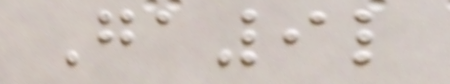Ga9l
